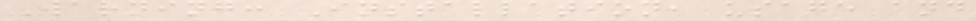Warning: Installation, usage and
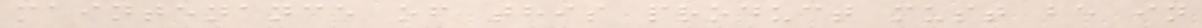maintenance of this product must be in
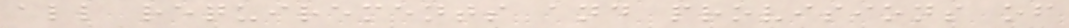all requirements and provisions of
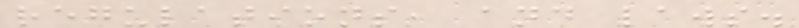regulations, and laws.
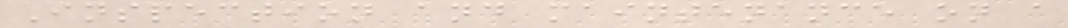Inspection and maintenance on a
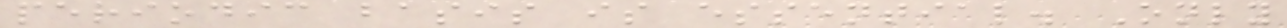periodic basis is essential. Only
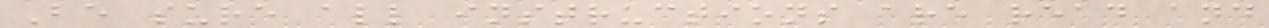Be sure all instructions are read and
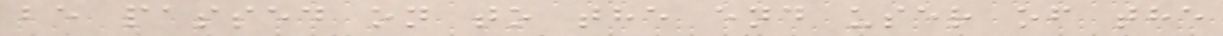be passed on to the end user of the
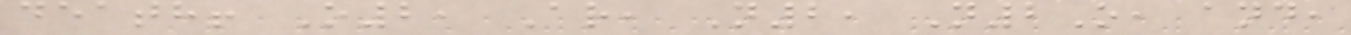death! O2, Ar, N2, N2O, and,
